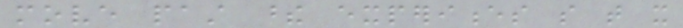move past these experiences so that it
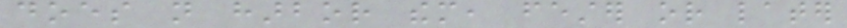does not harbor them, fester or later
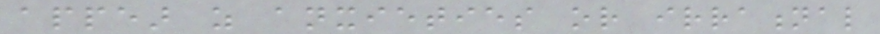appear as anxieties or irrational
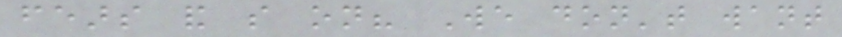fears and so on? We don't want
